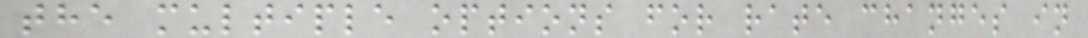the multiple options for rate changes in
